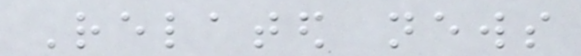Related news
